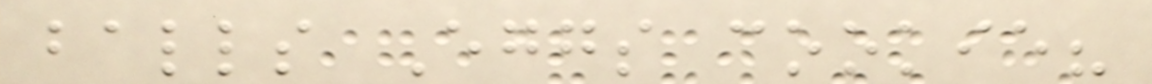balls Eggs cookie?
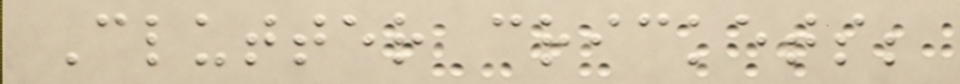Clutter crickets;
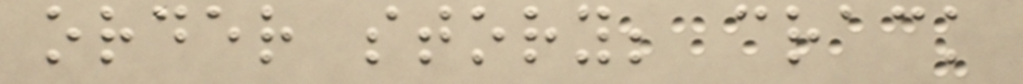order story; crack
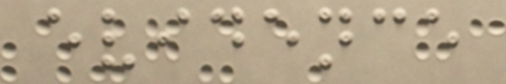evidence
